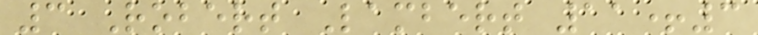3 Robert Lambert 11+3
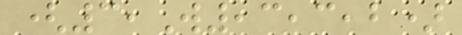(3,W,3,3,2)
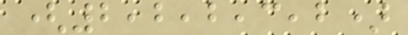(2,2,2,3,2)
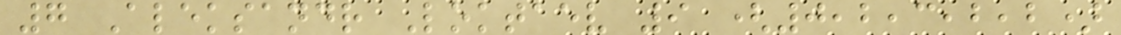7 Aleksandr Loktaev 9 (0,2,3,2,2)
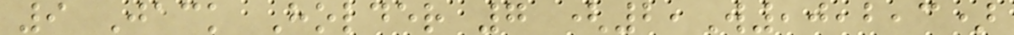9 Jack Holder 7 (2,W,0,2,3)
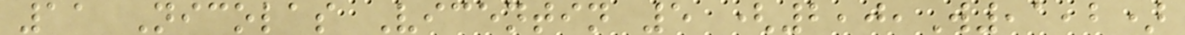11 Nicolas Vicentin 5 (2,0,W,1,2)
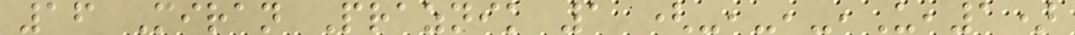16 Miran Praznik 1 (-,-,-,U,1)
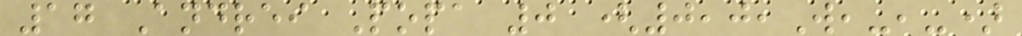17 Andrei Popa 0 (0,0,W,-,-)
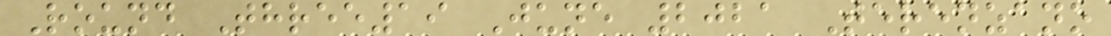Round Three19 June 2021 Terenzano
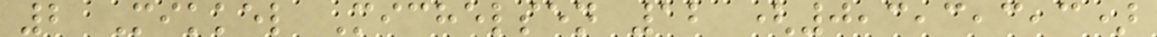2 Mikkel Michelsen 12 (0,3,3,3,3)
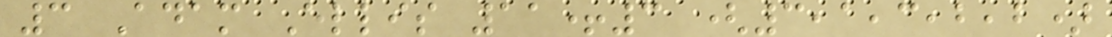3 Adam Ellis 11+3 (3,1,3,2,2)
